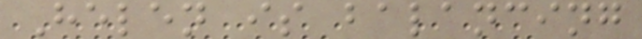Helen is balancing
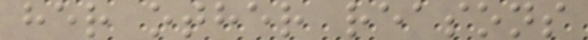her other reasons
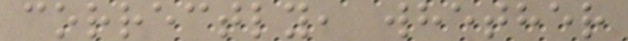correctly, whether
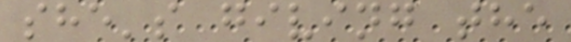she's giving the
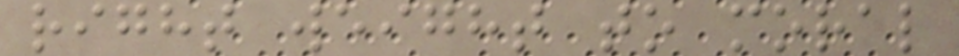right weight to moral
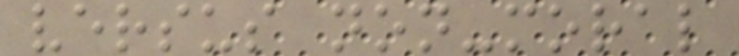versus non-moral
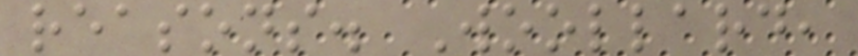reasons. Woollard,
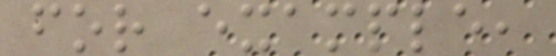for example,
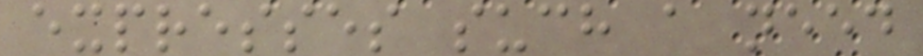expresses such a need
